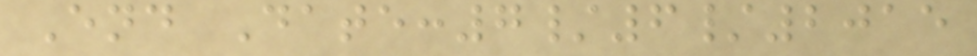End Date:7/6/2015
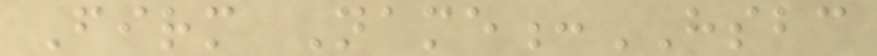Firm Name:HSBC
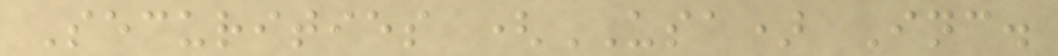Securities (USA) Inc.
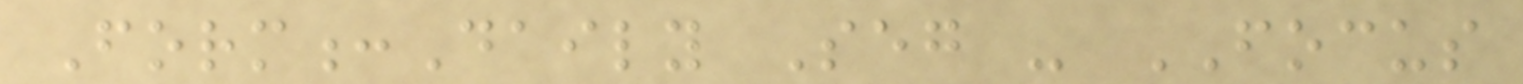Form:Daily Seg - FOCUS
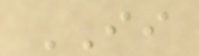II
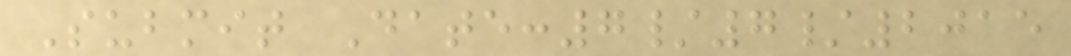Submit Date:7/7/2015
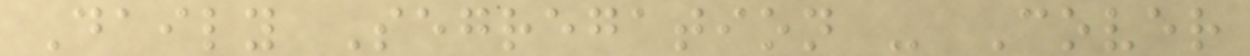Daily Segregation - Cover
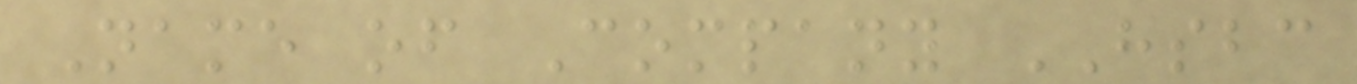Name of Company HSBC
